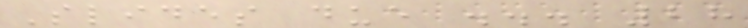Slides due ... 28
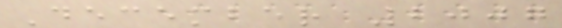December 2007
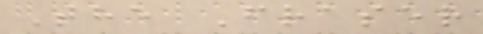The Fraser
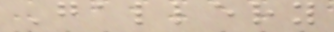Gallery
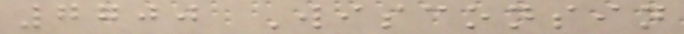7700 Wisconsin
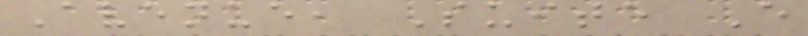Avenue, Suite E
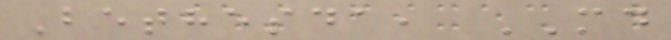Bethesda, MD
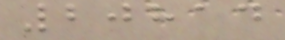20814
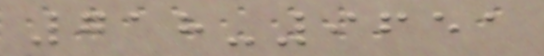718-9651
